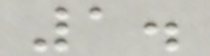1.
